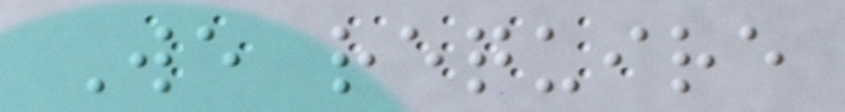We require
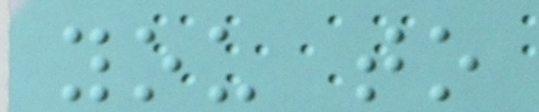you to
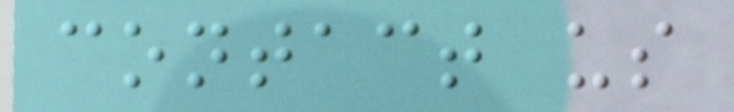contact us
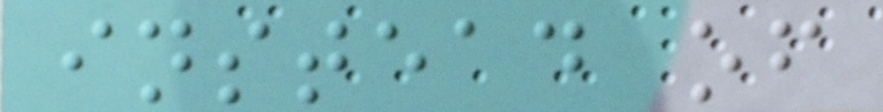instead of
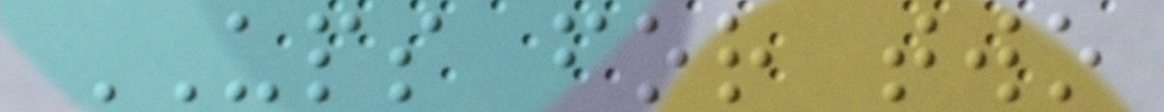UPS for two
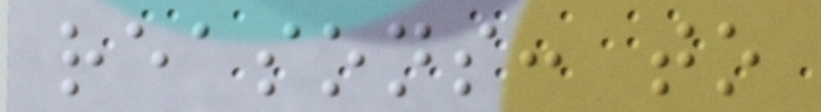reasons: to
